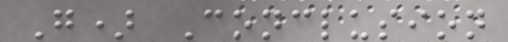G) Conclusion
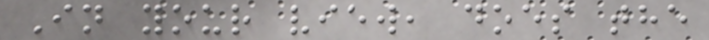In your view, does the
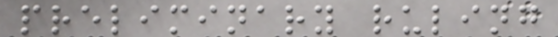preliminary ruling
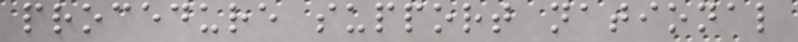procedure support national
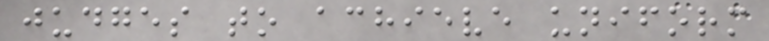judges to achieve uniform
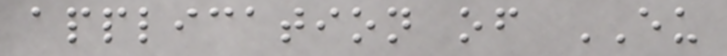application of EU
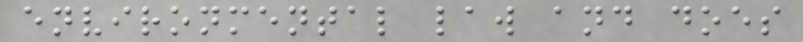environmental law and does
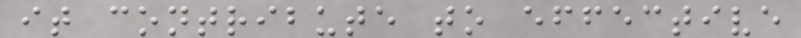it contribute to effective
